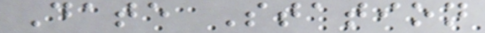Date Station
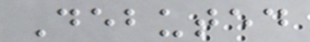Debuted
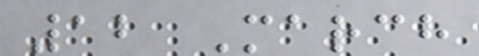12 March
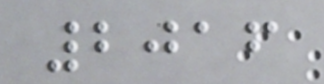2016
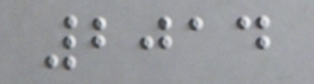2014
